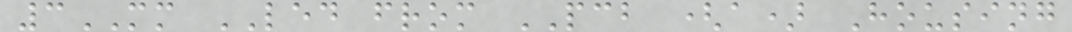3MM LED from PCB (a) Housing
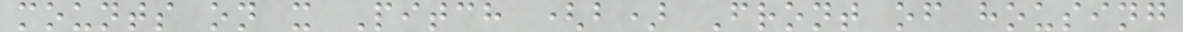mounts on x Pitch (b) Front of housing
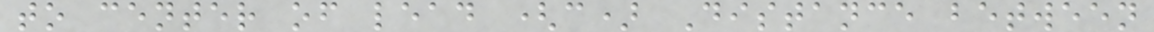to center of lead (c) Distance between
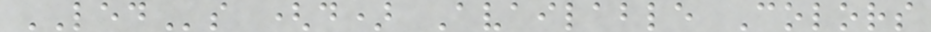LEDs (d) Available Colors
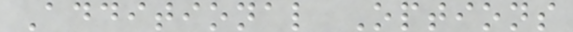Additional Options
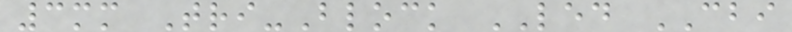3mm Tri-Block LED CBI
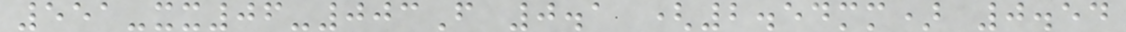551-xx06-003F 0.1 (2.54mm) 0.54
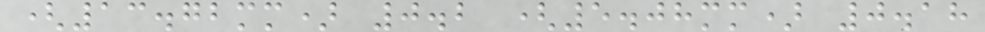(13.72mm) 0.2 (5.08mm) 0.18
